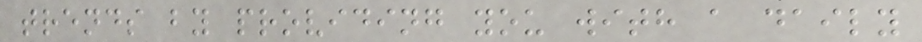trends by providing you with a daily
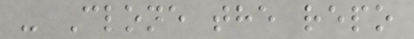- Clone the repo
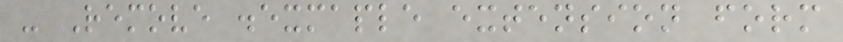- Remove .exmaple extension form
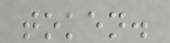token.
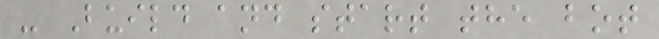- Build and start the bot
